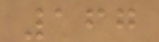167
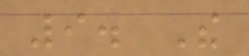9. The
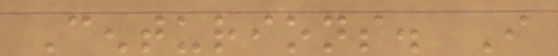Centurions. I
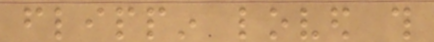flippin loved this
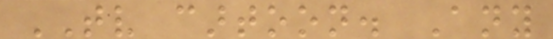TV cartoon. Any
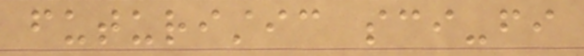futuristic sci-fi
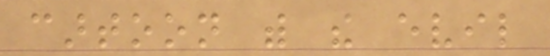cartoon with the evil
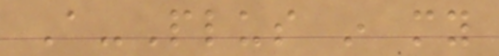A-Plus in my
